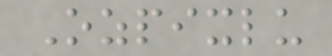Ozpixlu
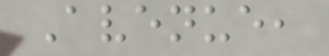Avenue,
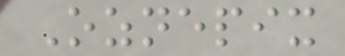Oznepix
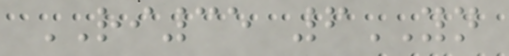RI35 6YN
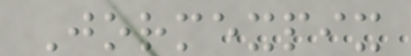Jormexpix
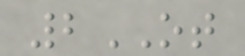2OT
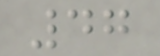47
